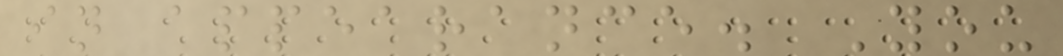in appearance. You
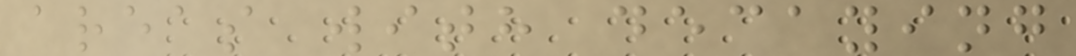areas with decaying
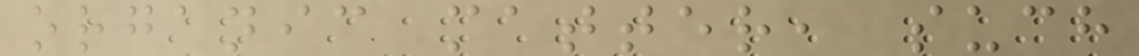organic matter, such
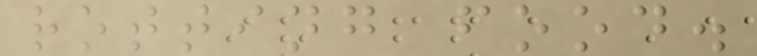rotting food.
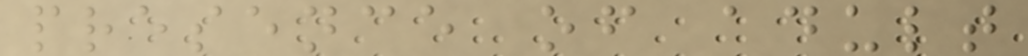presence of adult
